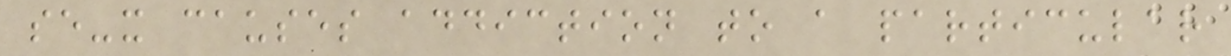se-x causes addiction to a particular
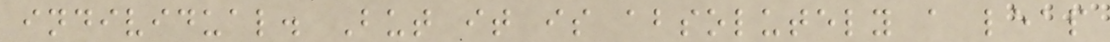individual. But it is absolutely a leap
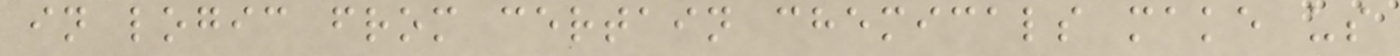in logic from certain chemicals make us
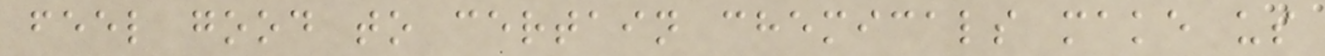feel good to certain chemicals make us
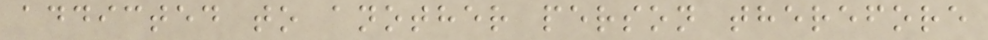addicted to another person therefore
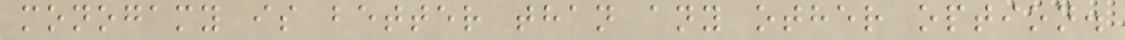monogamy is better than any other option.
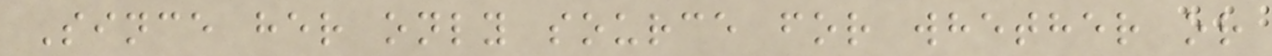Since her only source for whether or
